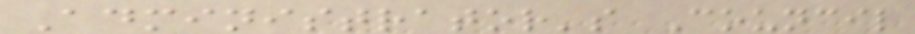Administrator's Council
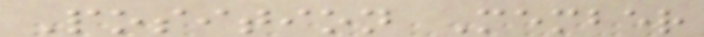Position Member
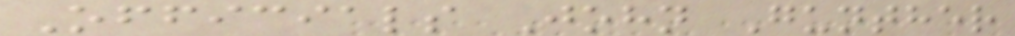Officials John Gunther
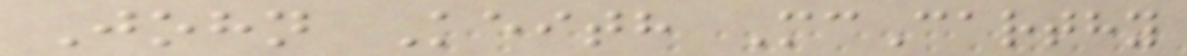John Keith McCarthy
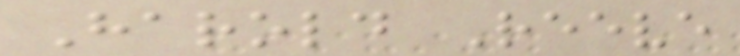Harold Reeve
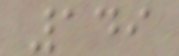149
